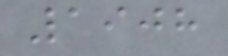1908
